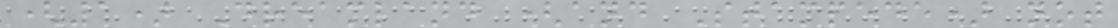(1) Dreamland (and Stampede) not
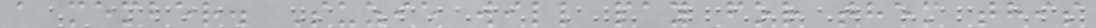a member. Suzie will pay for them this
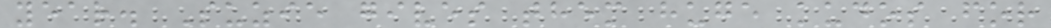year. Suzie gives them huge kudos for
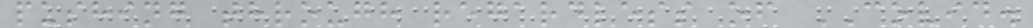pushing through regardless of COVID.
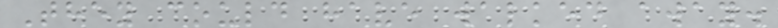They could have walked away.
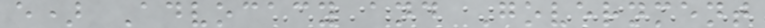e) Advocacy and Government
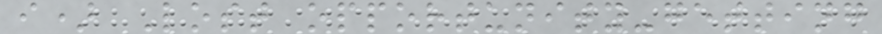i) Lost opportunity-getting
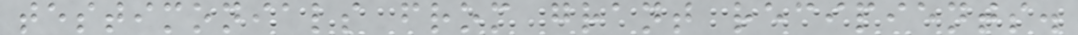testimonials from grant recipients.
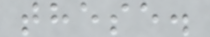these.
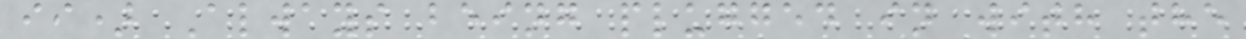ii) Always being plugged in with the
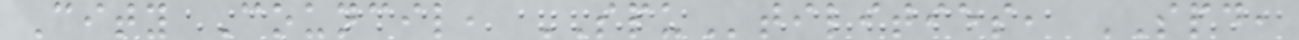City Council, SPUtilities, SPD,
